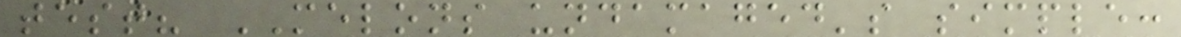test? MELONS undamaged's simple:
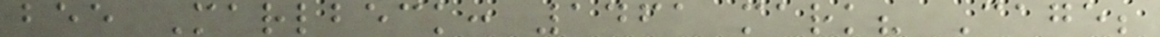bee Marlbeck: 1461 mark? Cage;
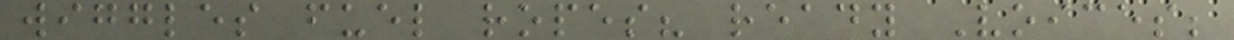wiggles fuel ropes? ready Voices;
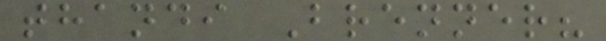thandi Brenner?
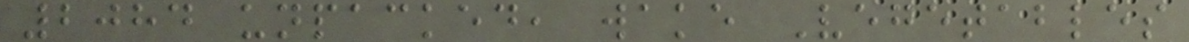2084 unpacked, wake Vegetables
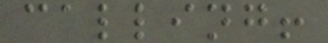calling!
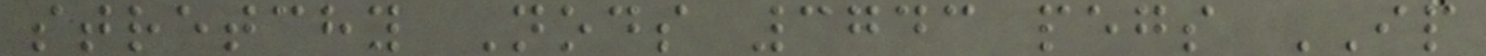stretchy Nods 3743 pegs IP
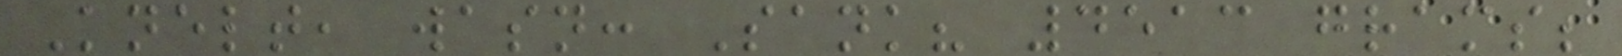Knelt, wasn: Sank? 4513 grams;
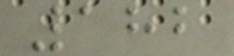182
